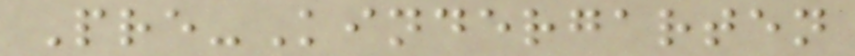Pre-Kindergarten
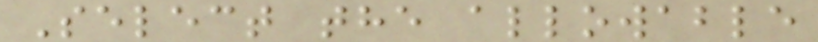Select the allowable
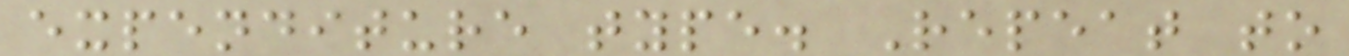expenditure type. Repeat to
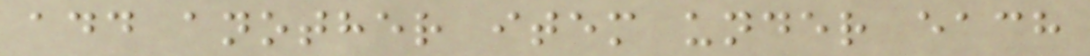add another item under each
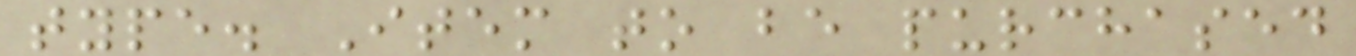type. Item to be purchased
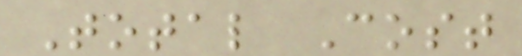Total Cost
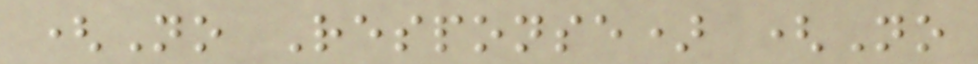(No Response) (No
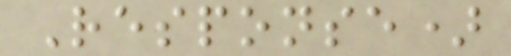Response)
